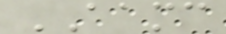AAMC
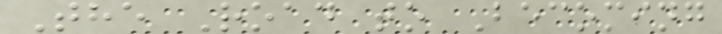The Road to Becoming
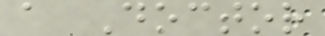a Doctor
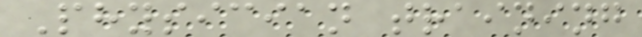Physician training
